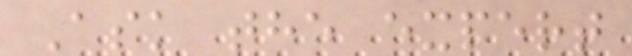Ask the expert
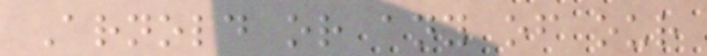Arnold or any of our
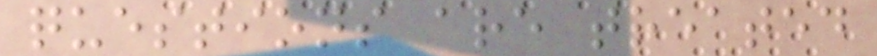questions are treated
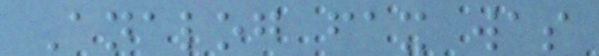Analog fax was
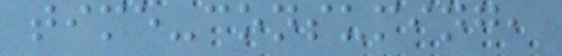time-consuming,
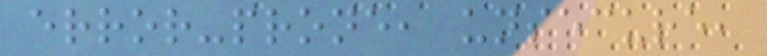error-prone, unsecure,
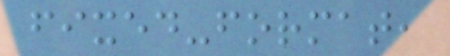fixed-format,
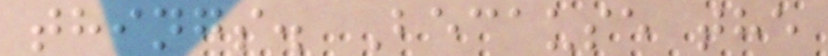things. Because the
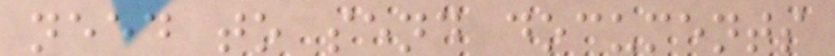need to send documents
